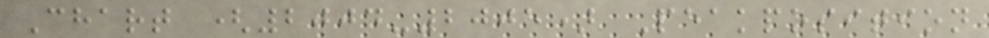Chart (2004-2005) Peakposition
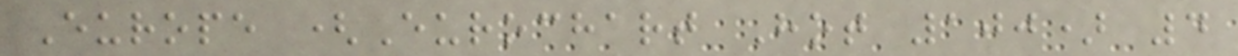Europe (Eurochart Hot 100) 4
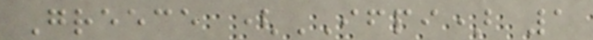Greece (IFPI) 1
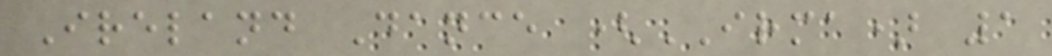Ireland Dance (IRMA) 1
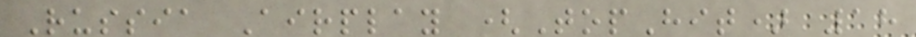Russia Airplay (TopHit) 18
